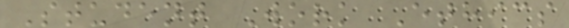Student Work Ethics
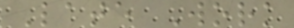Late Work
